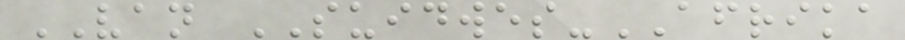VAN SUIDWES-AFRIKA
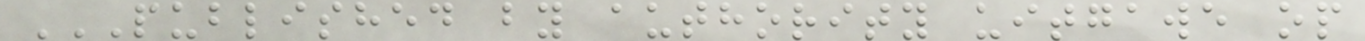PUBLISHED BY AUTHORITY UITGAWE OP
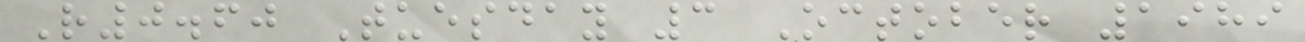R0.60 Tuesday 3 October 1989
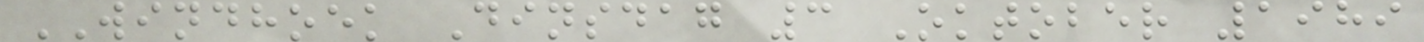WINDHOEK Dinsdag 3 Oktober 1989
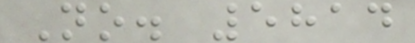No. 5814
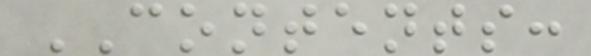CONTENTS:
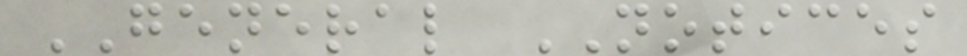GENERAL NOTICES
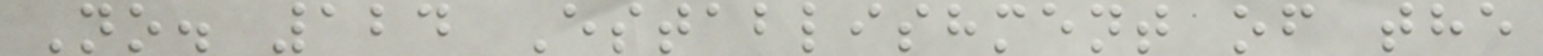No. 124 Establishment of the
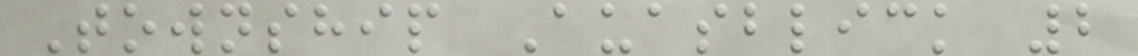Township Auasblick 2
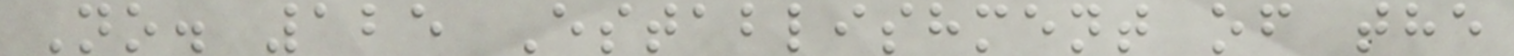No. 125 Establishment of the
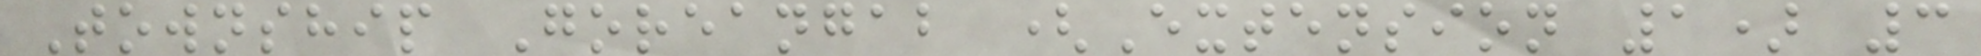Township Goreangab (Extension 1) 3
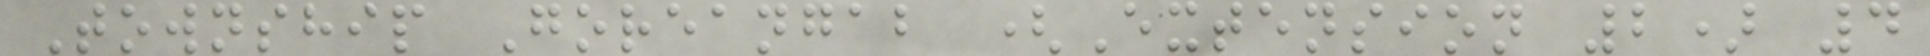Township Goreangab (Extension 2) 4
